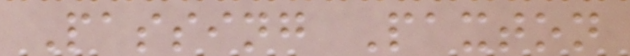Passing Paxton
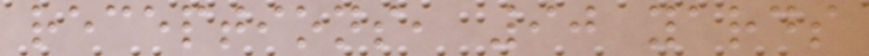receptions, 90 yards
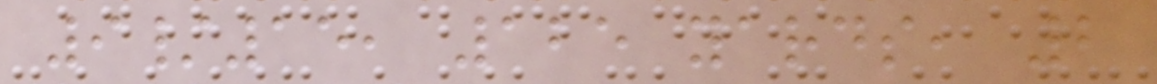9/15, 125 yards, 2
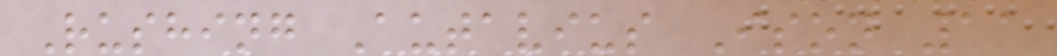Rushing Autavius Ison 11
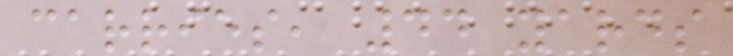carries, 44 yards
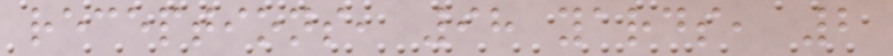receptions, 98 yards, 2
